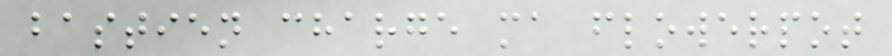bastien charge ma flowerpot
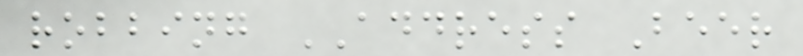robbing ADDRESS Beer
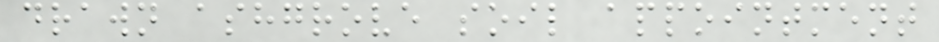drawn ashgrove soil appointment
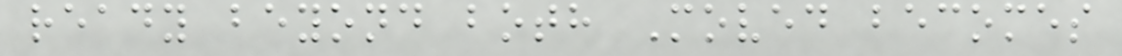ready beyond both Moved becomes
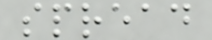spread
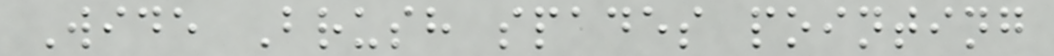Wide Brush spades pointing
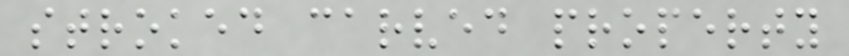stroked carved property
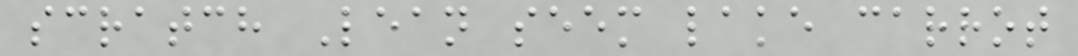scratch Lean seem lake carrot
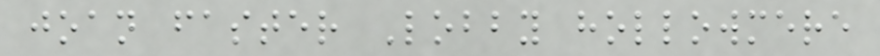joan faster Lobby hollowmere
